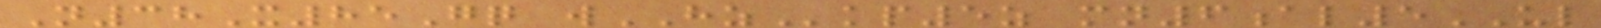N38X85Gq wHZkp5z mn6al5UL
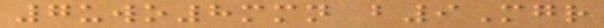7uwo8mmn b9Mgr
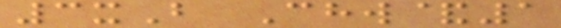3xB Chw&1
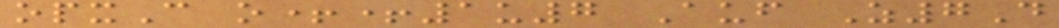opxC o++1u7 Auf Z7D
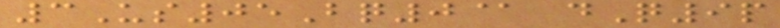3Us05Bq0@ dQ9p
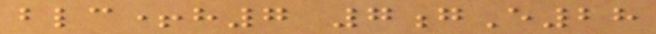blc+h7 7gE28
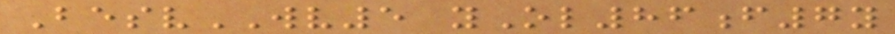BesvWV5 yOl86f7y
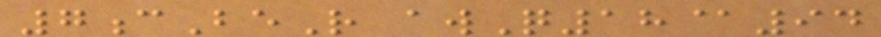7cBeR awQ18@94
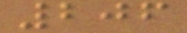206
